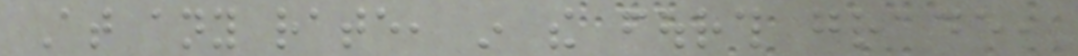At any rate, in the fourth grade,
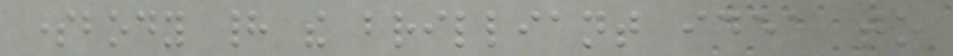somebody had the brilliant idea to
